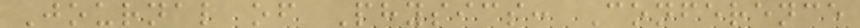Journal of Physics: Conference
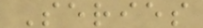Series
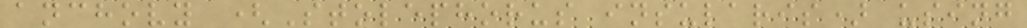anchovy (Stolephorus insularis) using
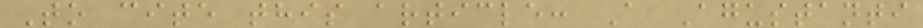To cite this article: A Agustanti
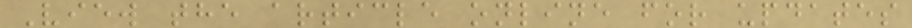View the article online for updates
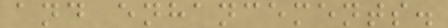and enhancements.
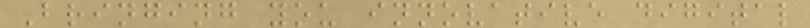Bringing you innovative digital
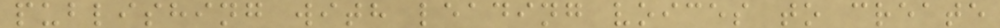publishing with leading voices to create
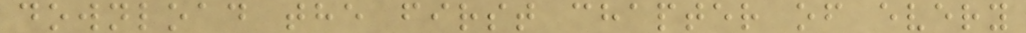download the first chapter of every
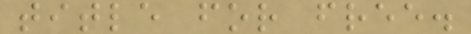title for free.
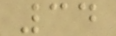34
